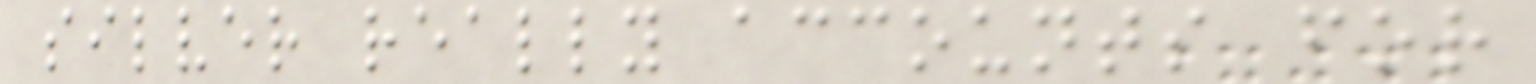silver really accounts for
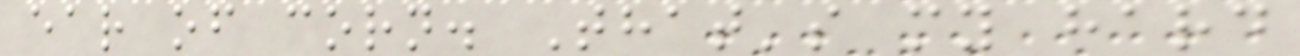ear of corn. That's my hard
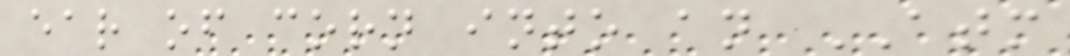ear of corn into an ATM
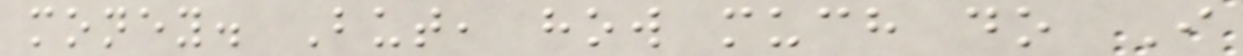money. But, how much do I
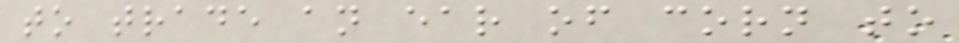to trade an ear of corn to
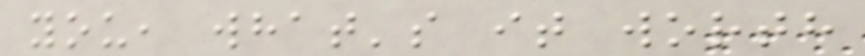you, what's it worth
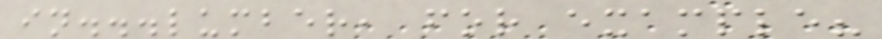in...lumber, for example?
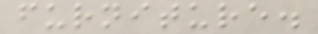furniture.
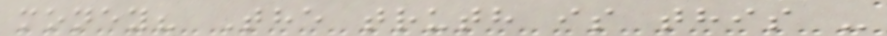money? The truth is this -
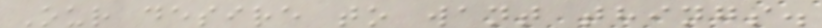Our desire to want things.
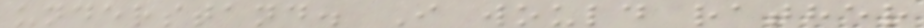understand. I would rather
